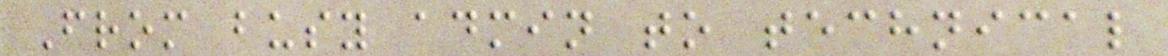From busy admin to technical
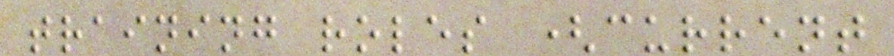training roles (current
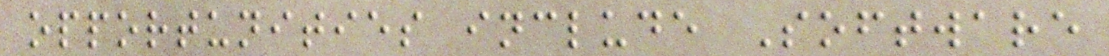opportunities include Software
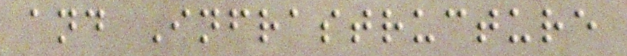and Infrastructure
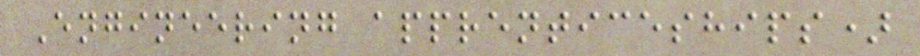Engineering apprenticeships)
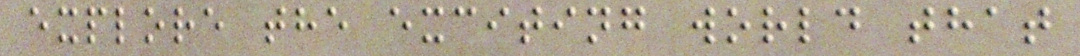explore the exciting world that
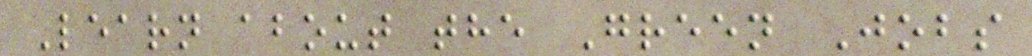Learn about the Green Jobs
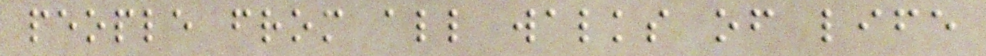people from all walks of life
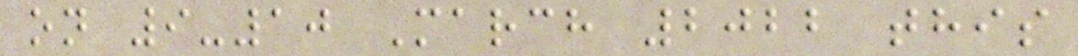on 9-10 March 2022 this
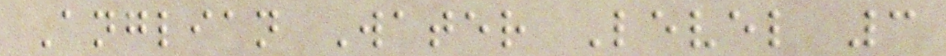Anglian Water Level 3
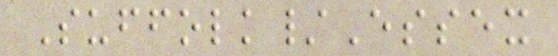Suffolk/Essex
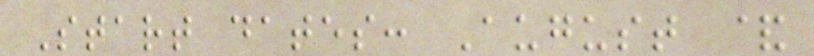Start dates: August &
